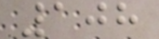108
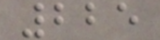225
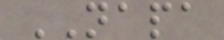NAPA
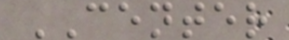CENTER
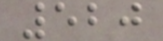520
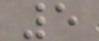5
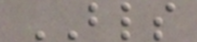BLS
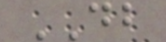DB
